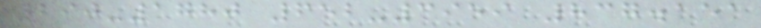290-1780 652-3959 837.151
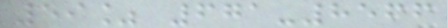59% 671-8566
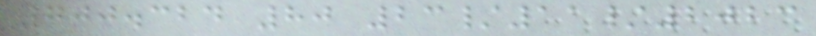700.324 80 23/11/2023
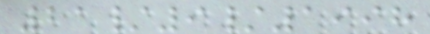21/9/1998
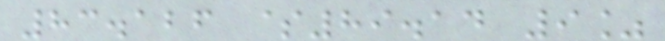83.126 $89.14 9%
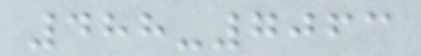488-7063
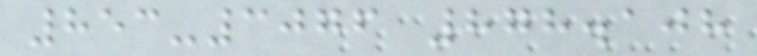853-3076 878.108
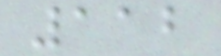112
